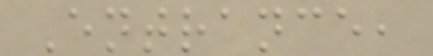Entrance,
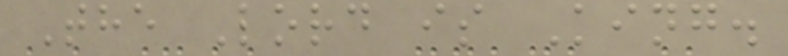The Lord is King.
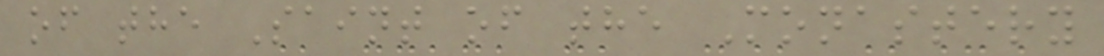of the Saint of the Monastery
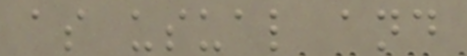as usual and
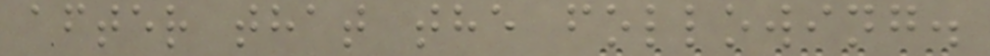after that the following.
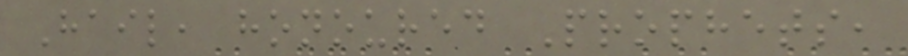Hail, honoured Prophets,
